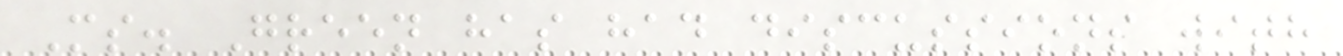Ms. Green has had discussions with
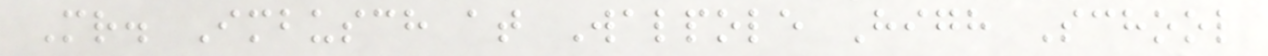Mr. Imbusch at Walpole High School
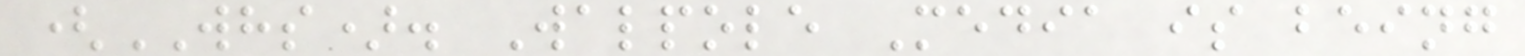(WHS). Walpole Media is being
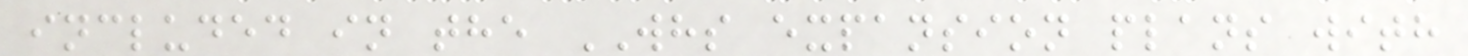included in the WHS expansion plans with
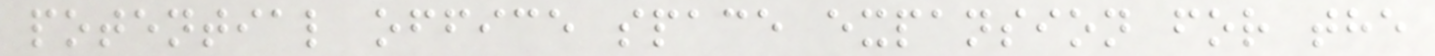potential office space expansion for the
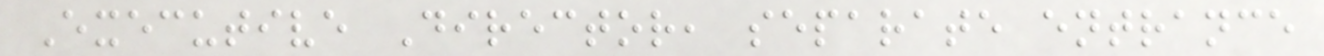Executive Director, separate entrance
